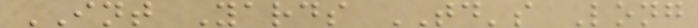INT Yards TD's Long
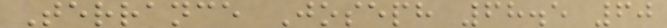Terrance Joseph 68.5 60
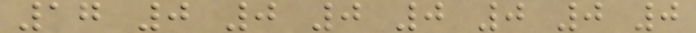17 0 0 0 0 0 0 0
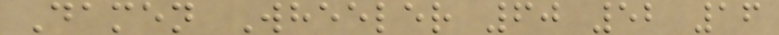Damen Wheeler 60 52 16
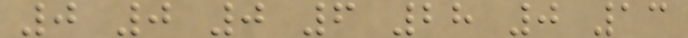0 0 0 6 28 0 13
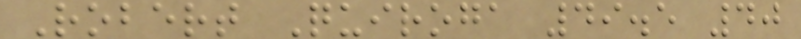Robert Quiroga 49.5 40
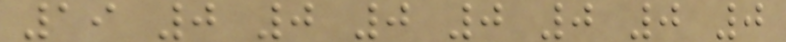19 0 0 0 0 0 0 0
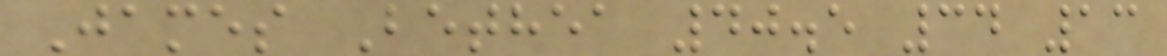James Bethea 40.5 34 13
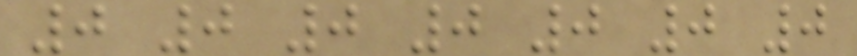0 0 0 0 0 0 0
